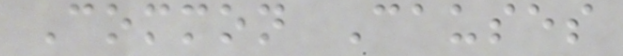Common Causes
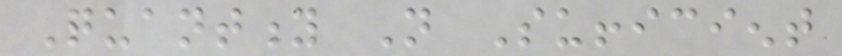Quantity Not Sufficient
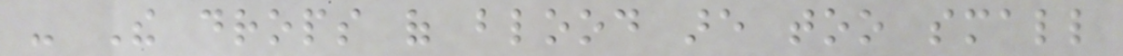- The drops of blood are too small
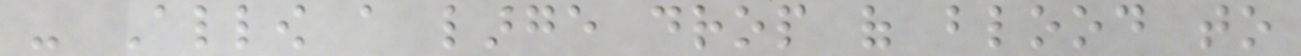- Allow a large drop of blood to
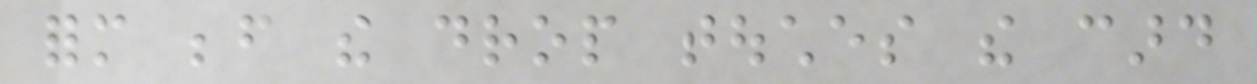form before the drop touches the card
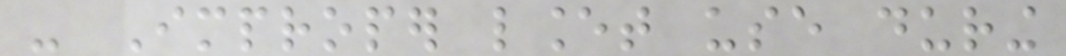- Improper lancet use during
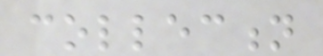collection
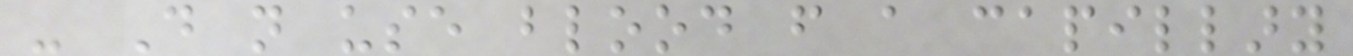- Do not use blood from a capillary
